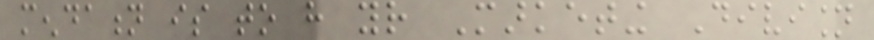mendation is to have your Marketing Division
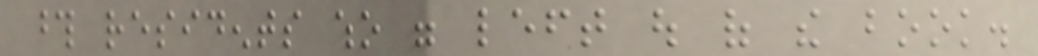those residents who were left out of the book.
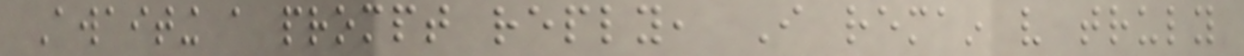Awaiting a prompt reply, I remain very truly
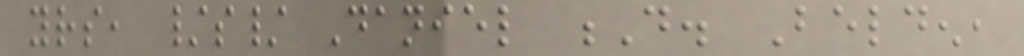yours, /s/ Daniel D. Belden,
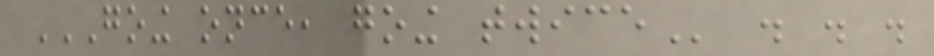GOING ONCE, GOING TWICE . . .
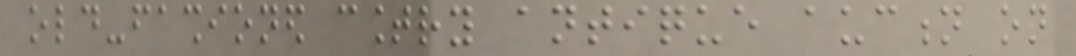old-fashioned country antique auction on
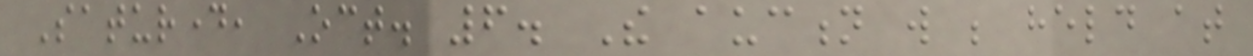Saturday, Oct. 6. The auction will be held at
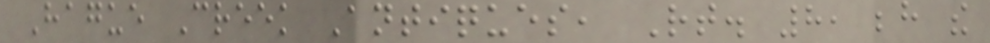Hague Creek Antiques, Rt. 8, behind the
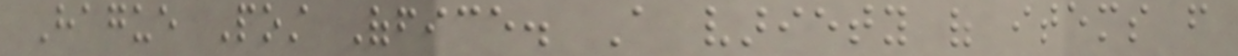Hague Post Office. A variety of items from
